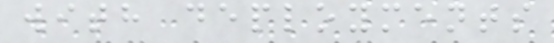with deployments
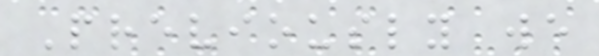Previously we
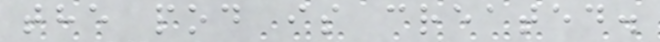the pod is created.
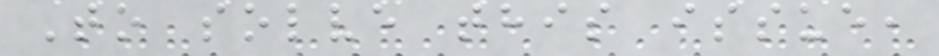To solve this issue,
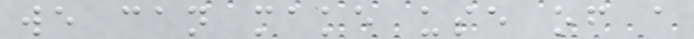we can make use of a
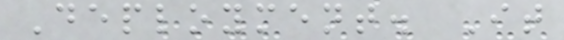Deployment. It
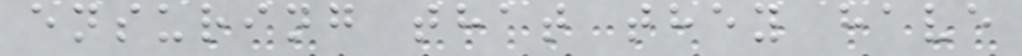ensuring that they have
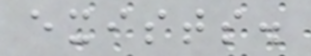exists.
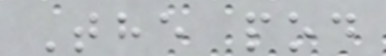The pod
